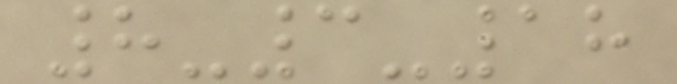8-3-18
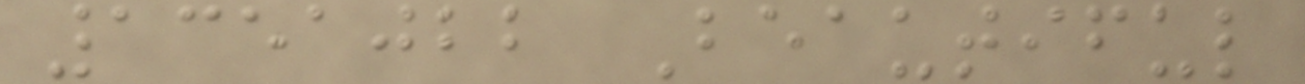1351022 Beautiful
